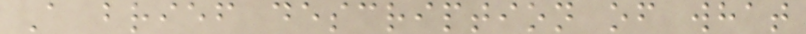A brief description of what
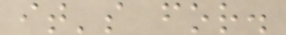it's for.
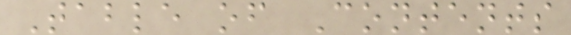Table of Contents
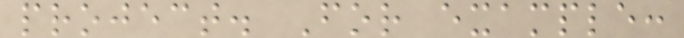project. For example:
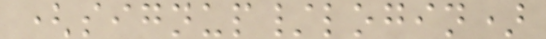(signup/login)
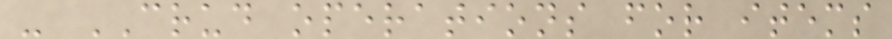- CRUD operations for items
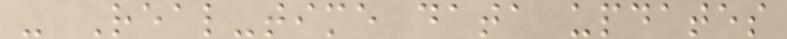- Real-time data updates
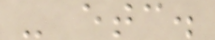- etc.
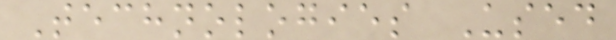Technologies Used
